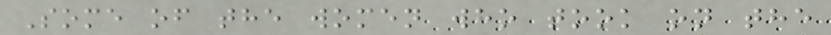Some of the women who took on the
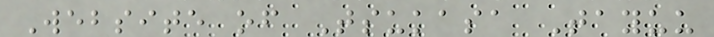Website of Tsukasa Tayuu
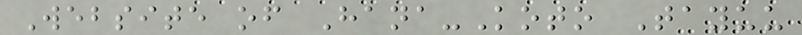Website of Hana-Koto Tayuu
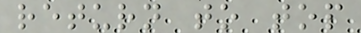return to top
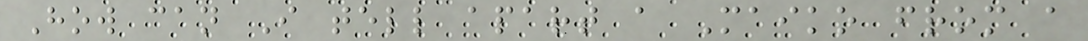How can I tell apart a Maiko from a
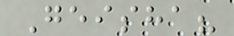Geisha?
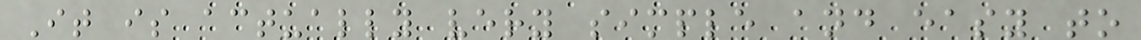It is actually very simple and easy to
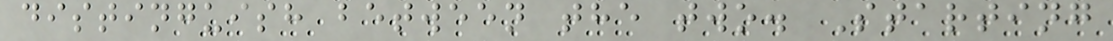distinguish between the two. Starting
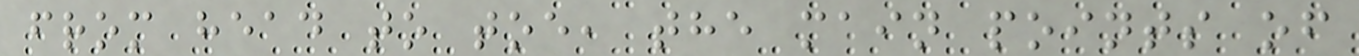from head to toe, the main points of
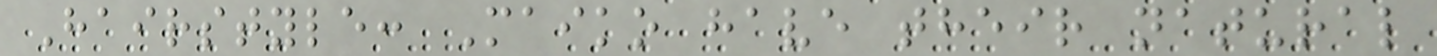Hairstyle: Maiko have their natural
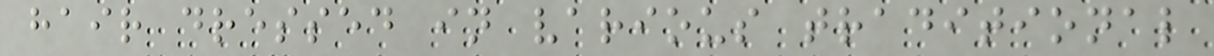hair dressed in various traditional
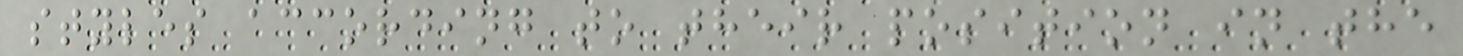styles according to their position in the
